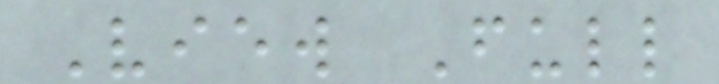View Full
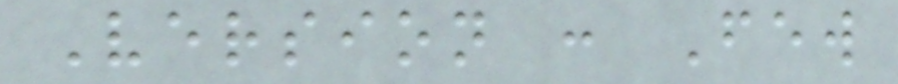Version : Few
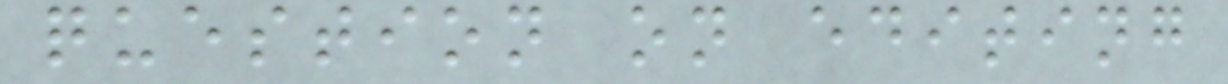question on editing
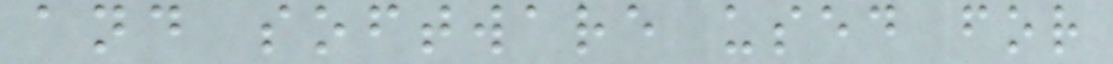and software used for
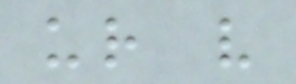ur v
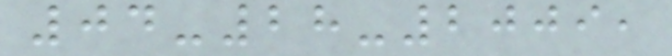04-28-2009,
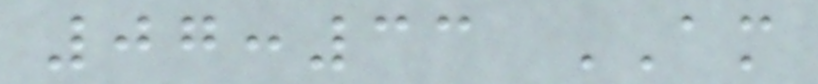07:33 AM
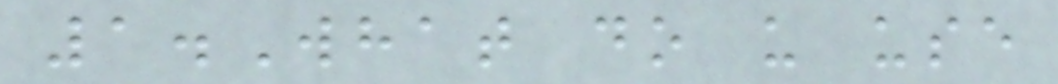1.What do u use
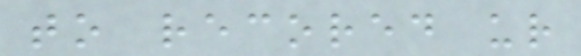to recored ur
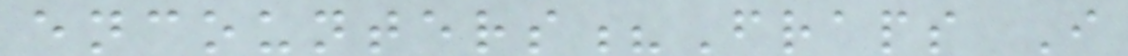encounters?Fraps I
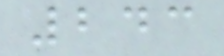243
